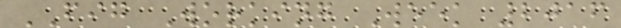FIG Working Week 2016
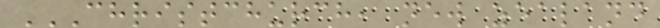CHRISTCHURCH, NEW ZEALAND
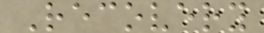Recovery
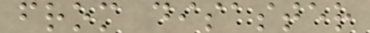from disaster
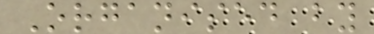Organised by
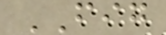FIG
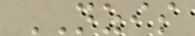NZIS
